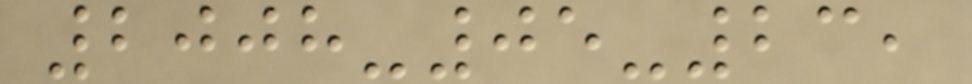2008-05-23,
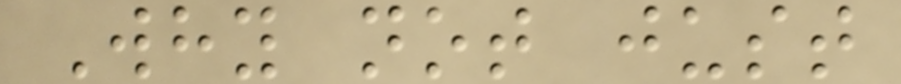Why not just
